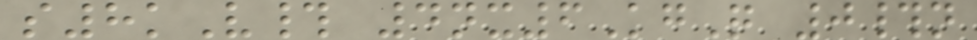s8kV# 4nx6KgQ 0#n
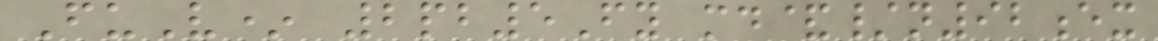FuV* 2pb5Fy md&/n92ex
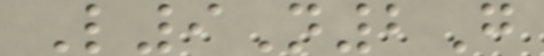L9N2G
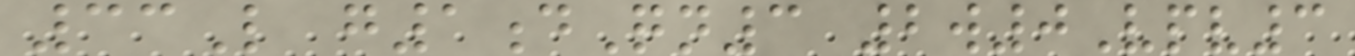33L g1dQn3 2w0Vpv3
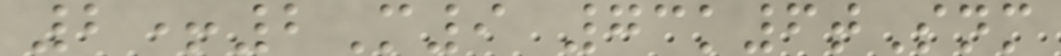2+2M9 73k6tSnm
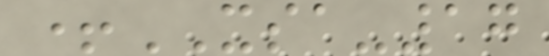+XSA-17
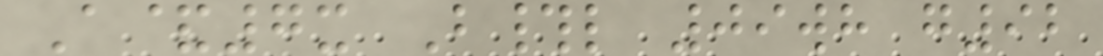A&7x B#l 09wh g92
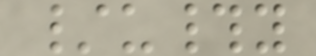/u#y
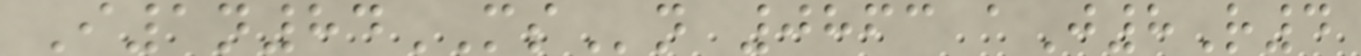I1n84MSn 0863 aJ8R4
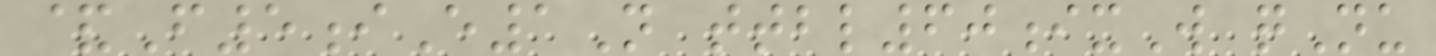&F5iE1N ttbl60ixW qNu
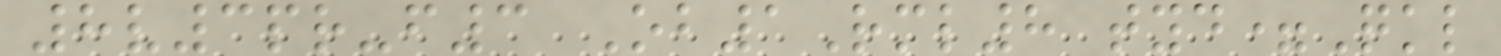8v3pr-f3 Ob1Rml8 tyd=Qkl
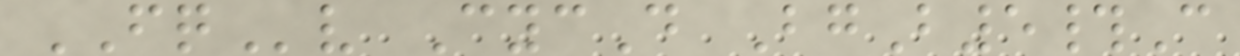FQv CycD BgB5#C
